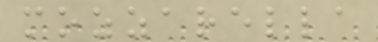mozzarella
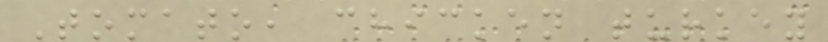Tomato, chicken turkey
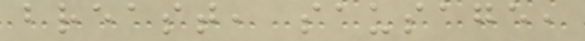breast, sausage,
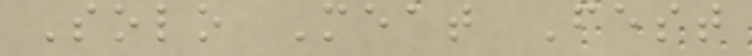Solo Meat Fest
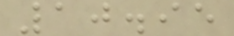10.95
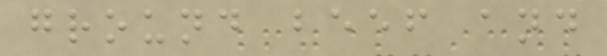ground beef and
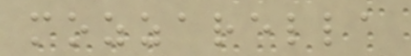mozzarella
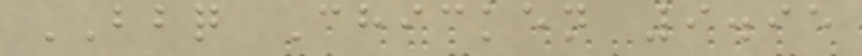BBQ Chicken 9.95
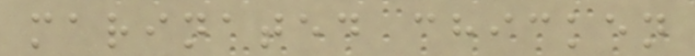marinated chicken
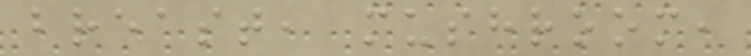breast, mushroom,
